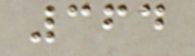364
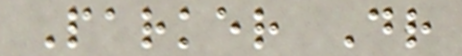Parker Dr
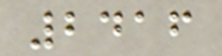2416
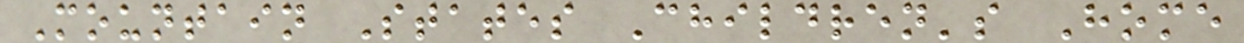Mountain States Children's Home
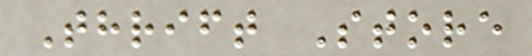Thrift Store
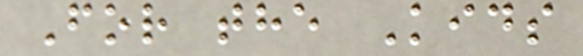For the Kids
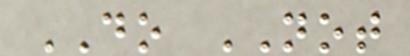DO NOT
